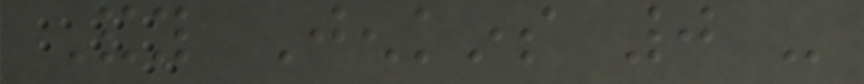Andy Jenkins 0 -
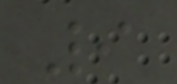9
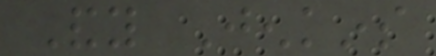Andy Jenkins
